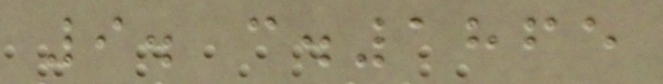9. c.1865
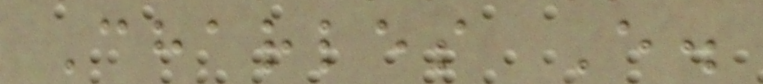Charles E.
